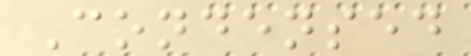Condensed
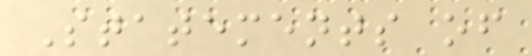Statements of
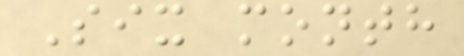Six month
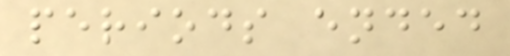periods ended
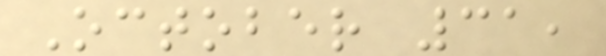October 31,
